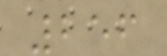256
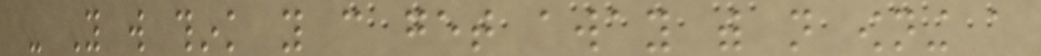- You will think you can get away with not owning a
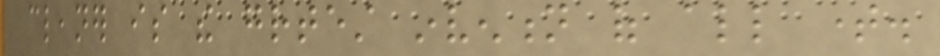cleaner is the greatest invention of all time.
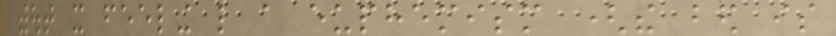without it feeling like a euphemism (the bed is
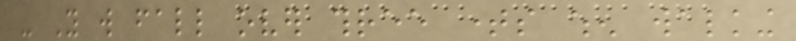- You will fall over three times when walking
